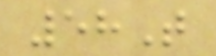58T
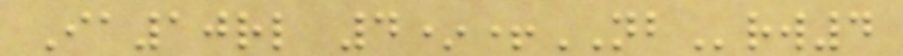Ia10rl 4*+NBrw4
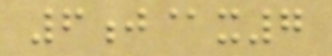6j@x7
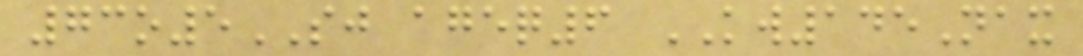73o5SJ ageq6 KW145Nax
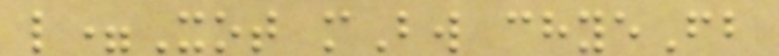l=Xot mBw chyeFb
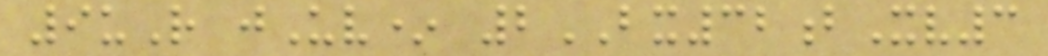9uR jUv* 2BX32bXv3
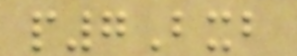p7Bxb
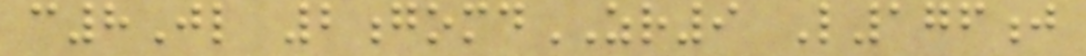c8Jl 2gomdZR9 L176j
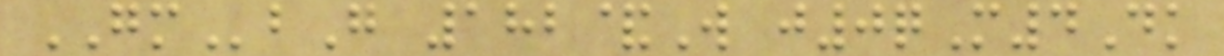GMbG 182&W j0qM4Dk
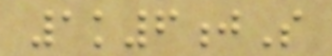1k6jS
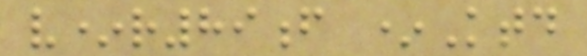v*r89f *Ktd
